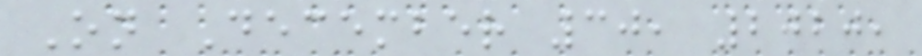On December 30, 2020,
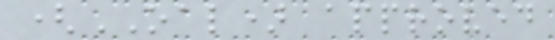(OAL) approved
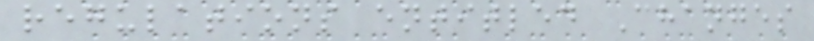regulations entitled Changes
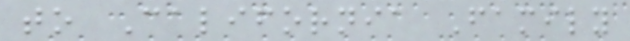to California Family
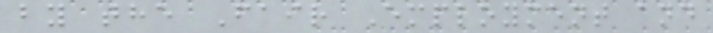by the Fair Employment and
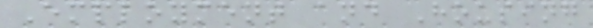Employment and Housing
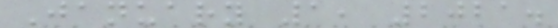January 1, 2021.
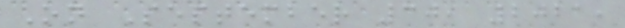On September 30, 2021,
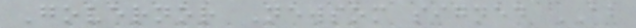Governor Newsom signed AB
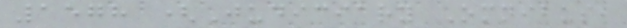1578 (Judiciary Omnibus,
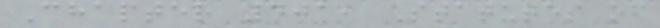Chapter 401, Statutes of
